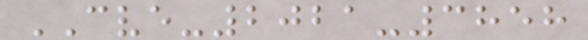CVE-2021-3858
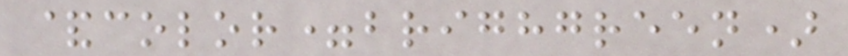&color=brighgreen)
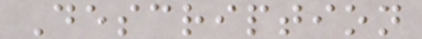Description
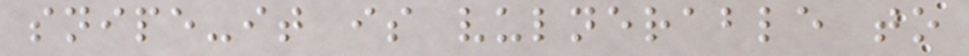snipe-it is vulnerable to
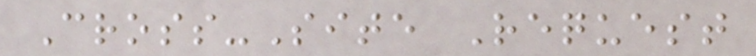Cross-Site Request
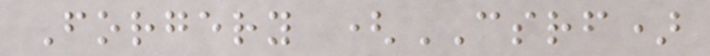Forgery (CSRF)
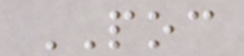POC
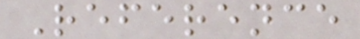Reference
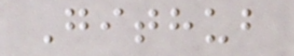Github
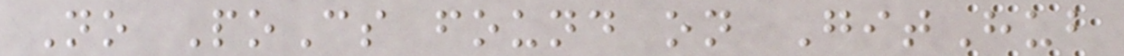No PoCs found on GitHub
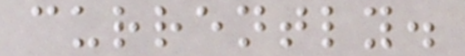currently.
